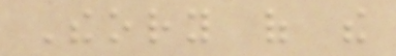Theory of the
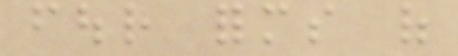four forms of
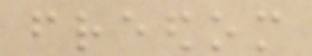freedom
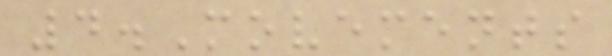4.Movements
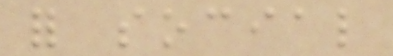for social
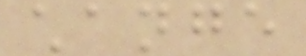change
